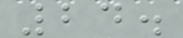24.
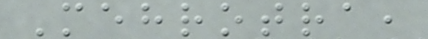Mehrotra,
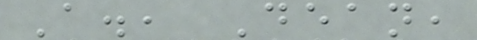A., Dean,
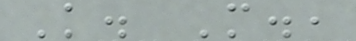K. M.,
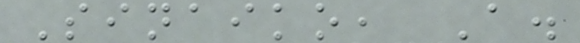Sinaiko, A.
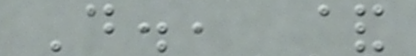D., &
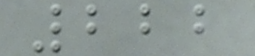222
